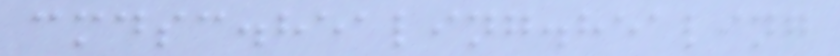cmdsc.healing.healing
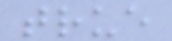true
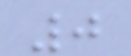0
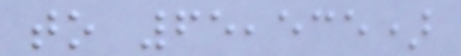to 65,535)
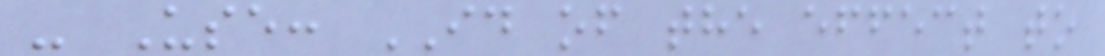- Use: ID of the effect to
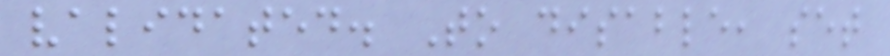validated. To disable, set
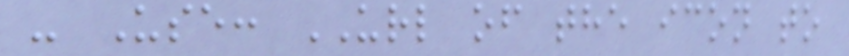- Use: URL of the icon to
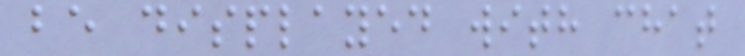be displayed with chat
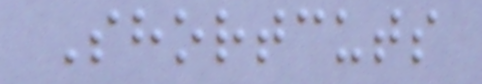Shortcuts
